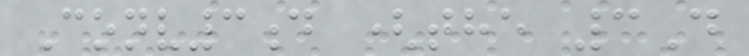Conv3d (the 3D
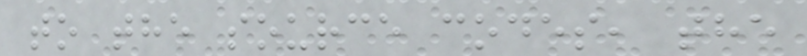to the source codes, the
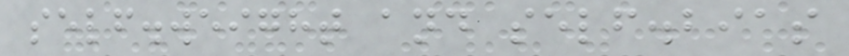self.weight and self.bias
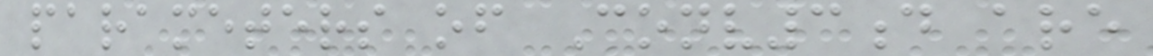parameters of Conv3d are
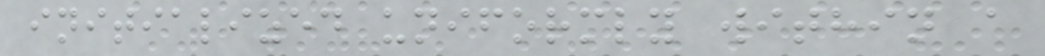initialized uniformly within a
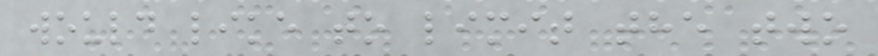would like to limit the two
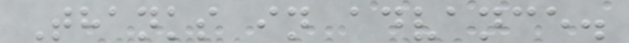Thanks in advance.
